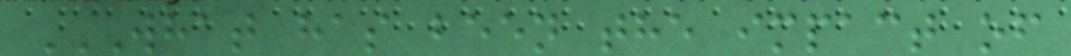WHAT HAS BEEN THE IMPACT OF
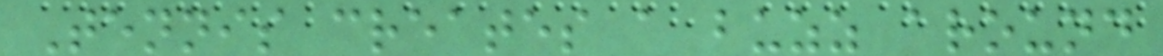Tennis creates a buzz around
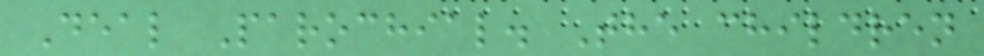Deal Parochial. The children
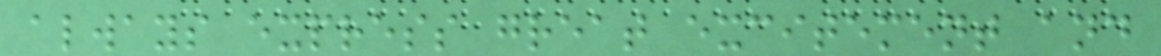always express great excitement and
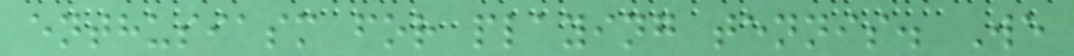enthusiasm for playing tennis. We
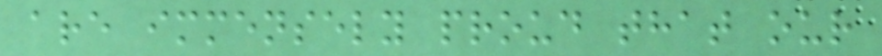are immensely proud that our
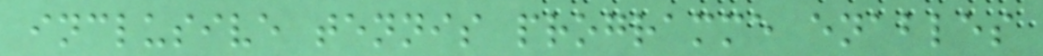inclusive tennis programme enables
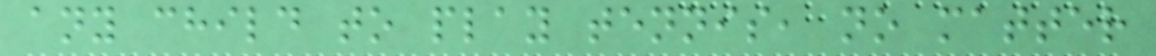any child to play tennis, no matter
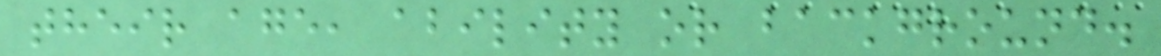their age, ability or background.
